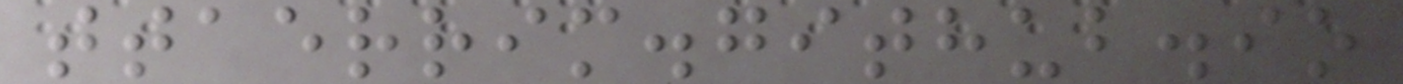ttaerrim.github.io
